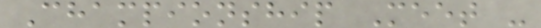Championship Meet -
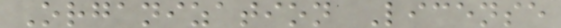Organization License
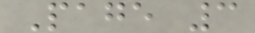Page 3
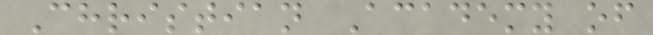Christian Academy of
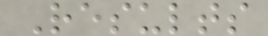Results
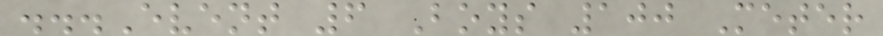...Event 6 Boys 100 Meter
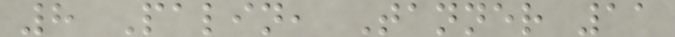8 Palin, Tanner 11
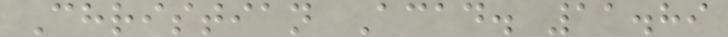Christian Acad. 11.89
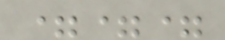===
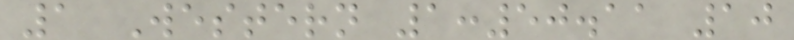1 Western 1:50.11 10
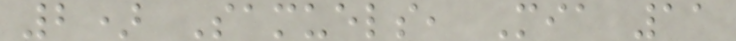2) Samuels, Mia 11
